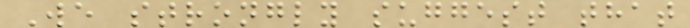We strongly suggest that
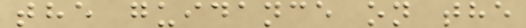the guidance on the
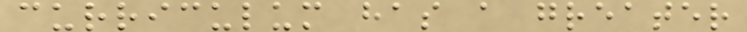curriculum has a greater
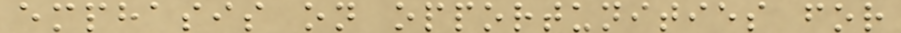emphasis on opportunities for
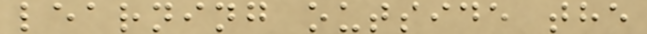learning outside the
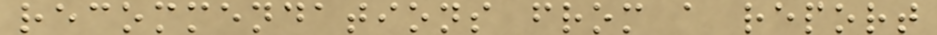recommendations from a report
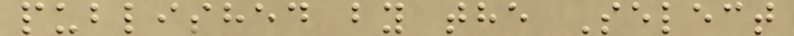published by the Select
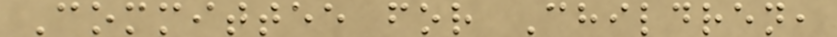Committee for Children,
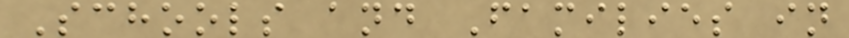Schools and Families in
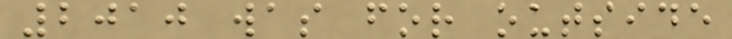2010 was for outside
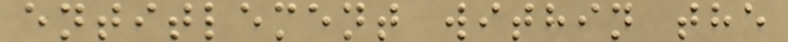entitlement within the
